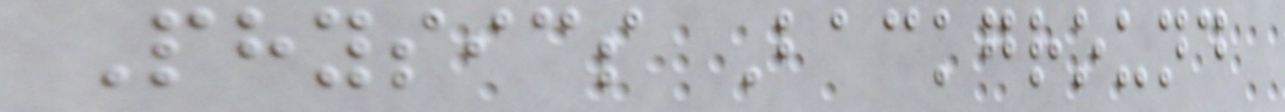Physics Background
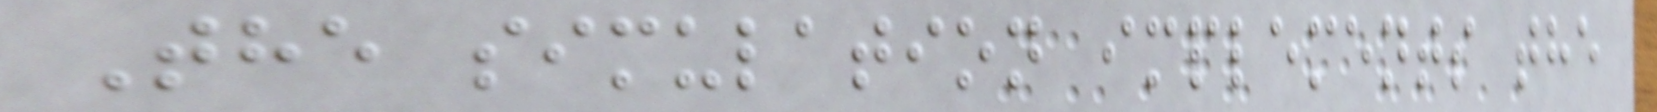The simulation implements the
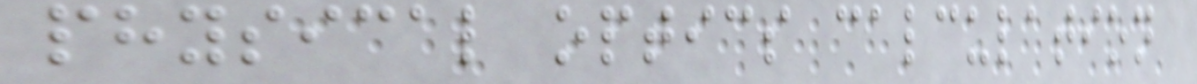physical optics calculation
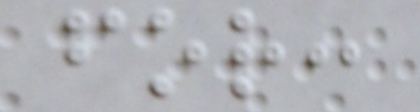for:
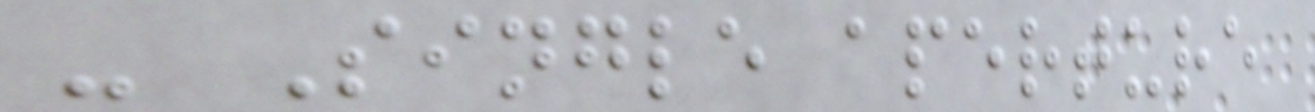- Single aperture
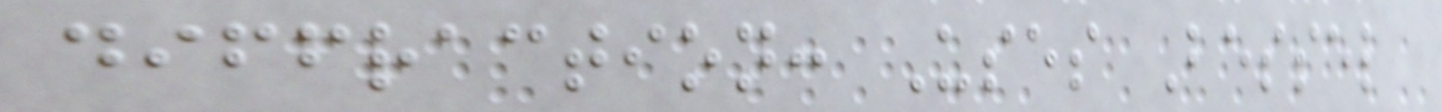diffraction: Uses Bessel
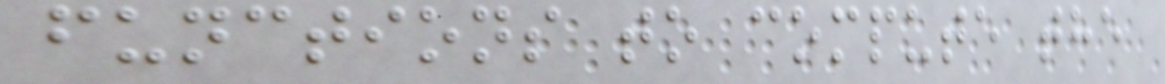functions to compute the
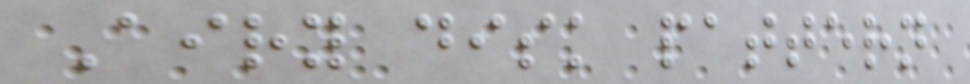Airy disk pattern
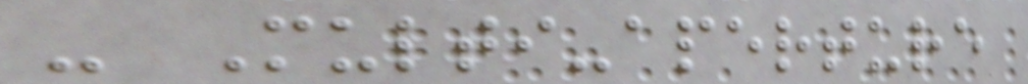- Multi-aperture
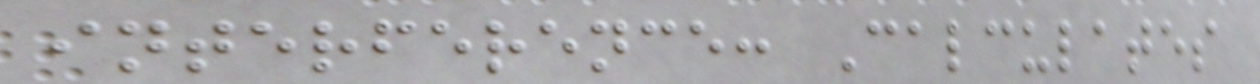interference: Calculates
